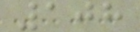108
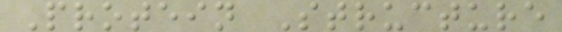Protein Structure
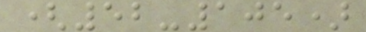(52-105)
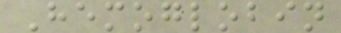Hemoglobin
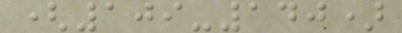(109-140)
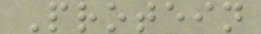Protein
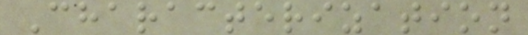Characterization
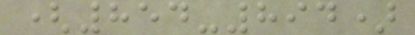(854-894)
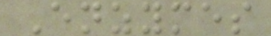Enzymes
